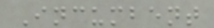Incumbent
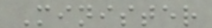Minister
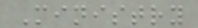Ministry
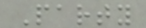Party
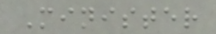Minister
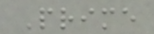Prime
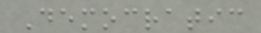Democratic
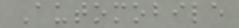Automobile
